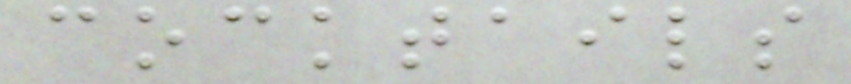cocktails
